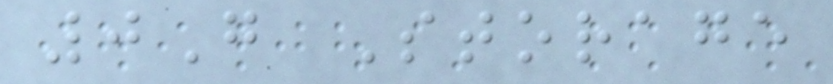0G Storage
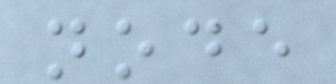node
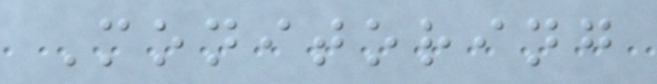Monitoring
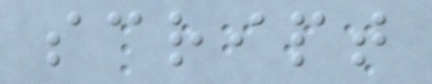script
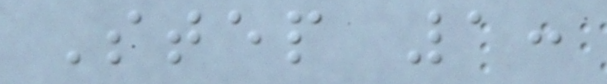Step 1:
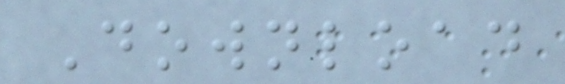Download
